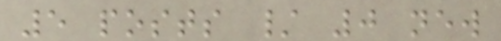5 posts / 0 new
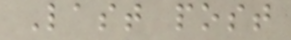Last post
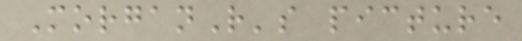MorganR's picture
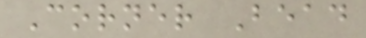Corner Bead
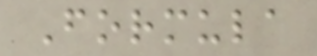Formula
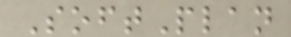SoftPlan
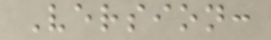Version:
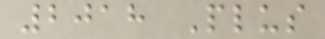2018 Plus
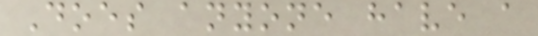Does anyone have a
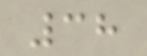38
